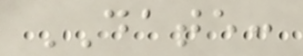DATE:
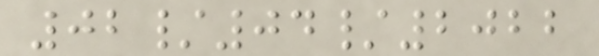02/04/2022
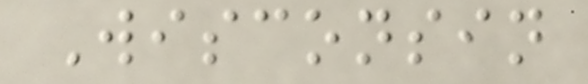Wisconsin
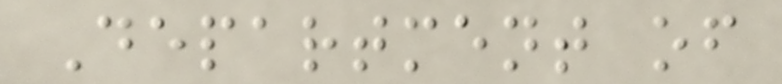Department of
